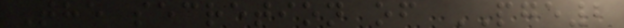The secretion of PGE2
